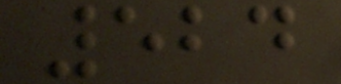524
